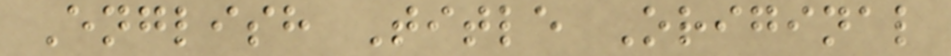English Title Original
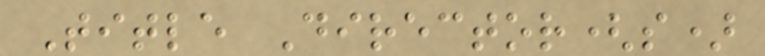Title Director(s)
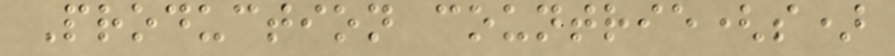Production countrie(s)
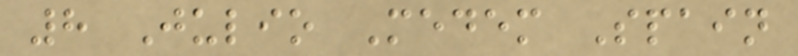8 Julio Medem Spain
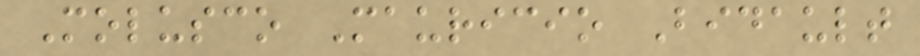Molusco Mauricio Bidault
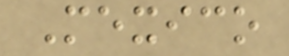Mexico
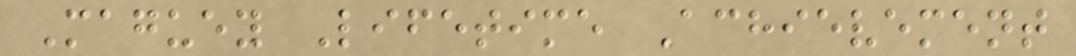Maguey Lifetime Achievement
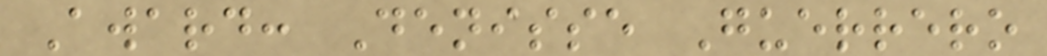Award: Denisse Guerrero
